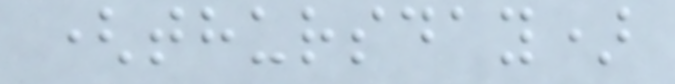(thursday)
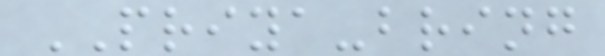PRIYA-bring
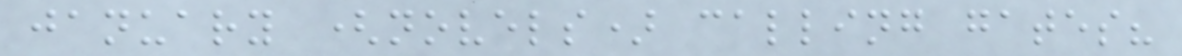january (novels) calling gates?
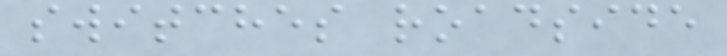switches roadside
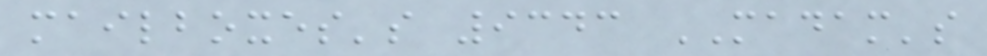mailboxes's 9343 MADAM's
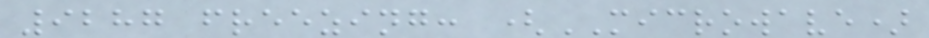9287 freezing: (MICROWAVE)
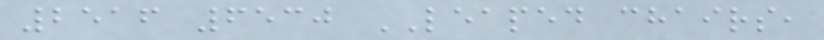2516 6530 LEAPED chairs,
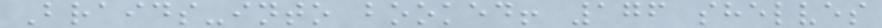Braids-into booked! 176 shelves
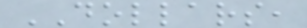DOLLARS,
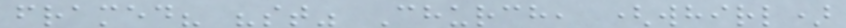framed? "st" Church, (whirl)
